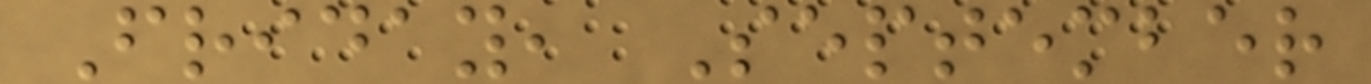Friday, September
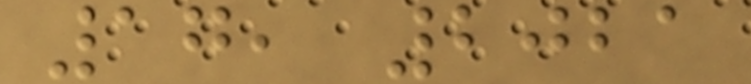17, 2021
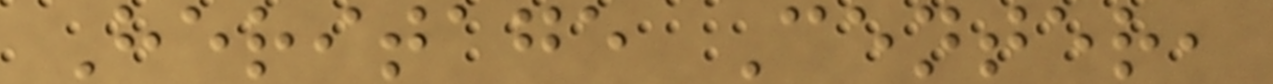Heritage Center,
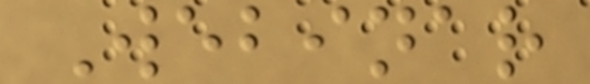Webinar
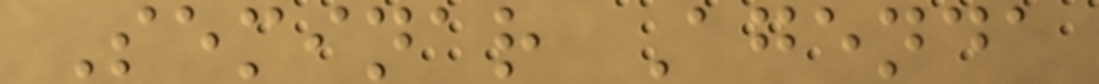Seminar Agenda
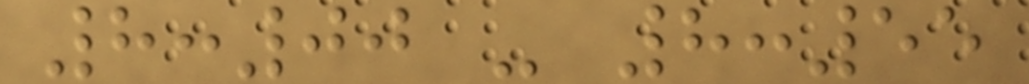8:00 - 8:55
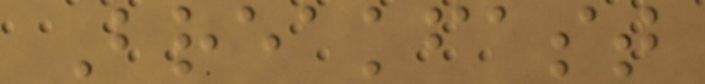Breakfast
